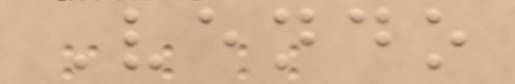Vendo
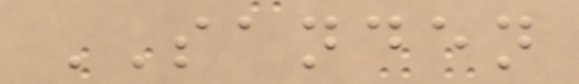SANDEN
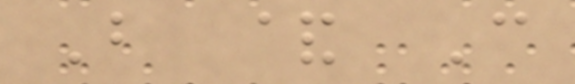B & C
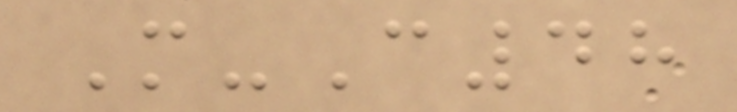M-C48
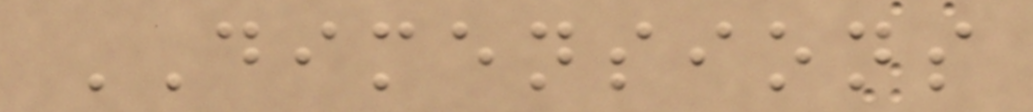DIMENSIONS
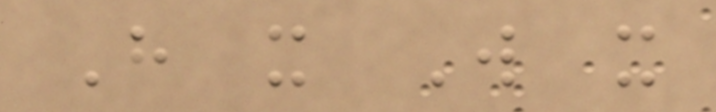H x W x
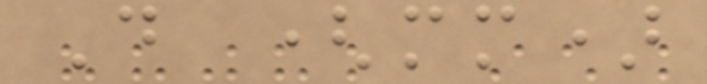D (mm)
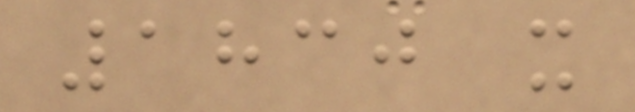1830 x
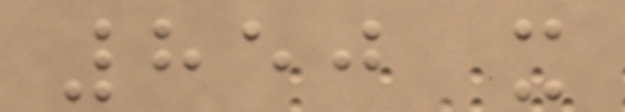850 x
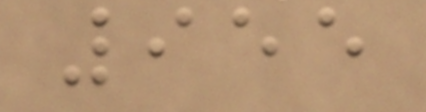955
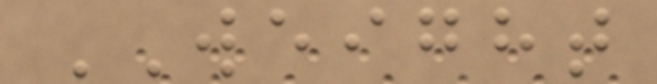WEIGHT
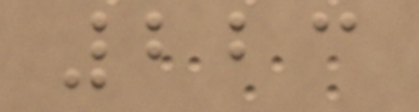223
